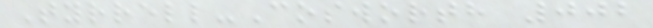Tyrrell-Cosworth 002
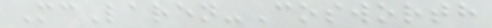McLaren-Cosworth
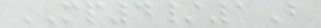MP4/1B
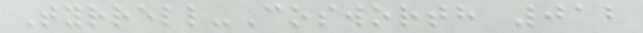Tyrrell-Cosworth 012
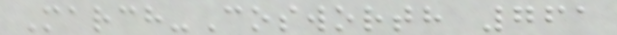March-Cosworth 761
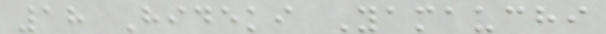18 Hideki Yamauchi
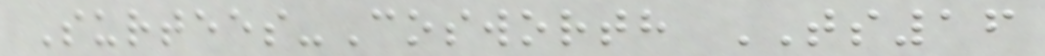Surtees-Cosworth TS16
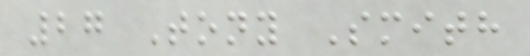27 Tony Smith
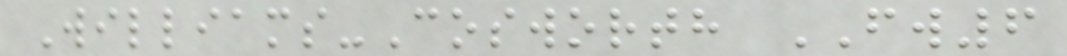Williams-Cosworth FW6
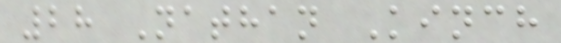28 Nathan Kinch
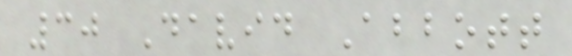30 David Abbott
